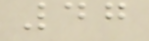47
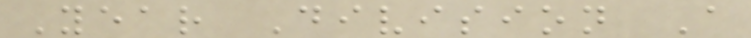Year Division A
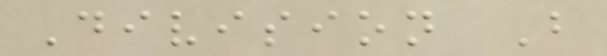Division B
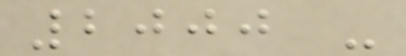2000 -
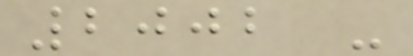2002 -
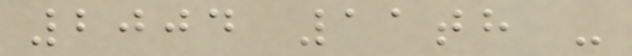2004 11th -
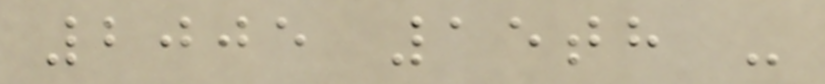2005 15th -
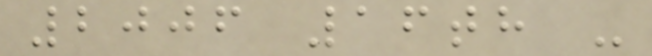2006 16th -
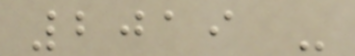2019 -
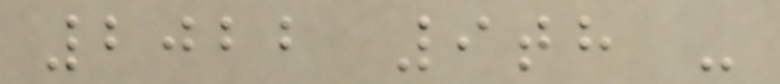2022 9th -
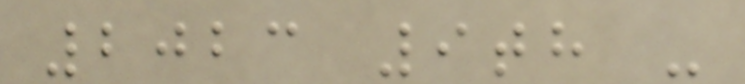2023 9th -
